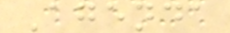Agenda
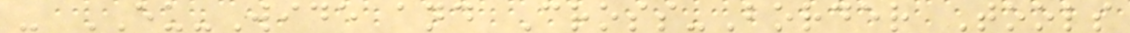- EU-Wide and Cross-Border Tools
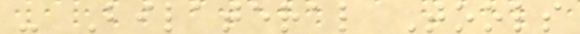- Bilateral Tools
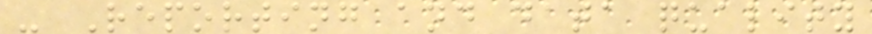- Reporting and data quality
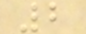2
